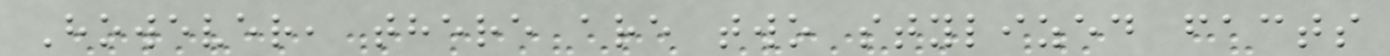However, there are two stylized facts
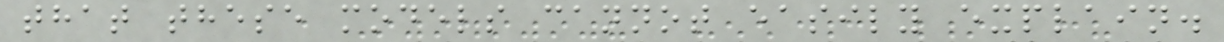that these models cannot easily explain.
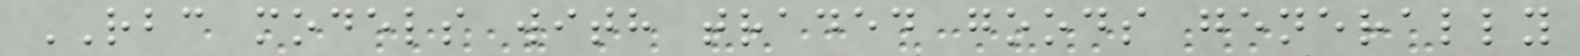RBC models with traded goods generally
